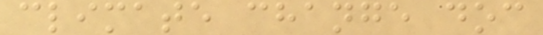climate change doc
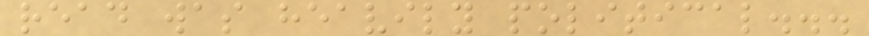read was heavily political...
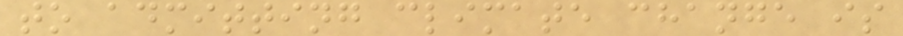to admitting climate change is
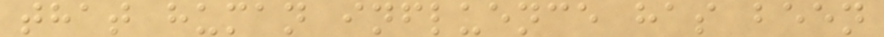that human influence has been
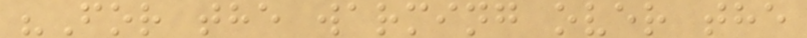"For the warming over the
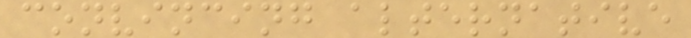convincing alternative
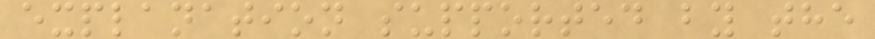explanation supported by the
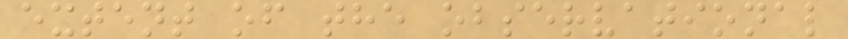extent of the observational
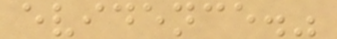evidence."
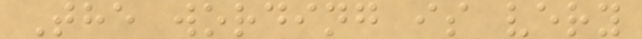The wording is very
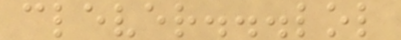clever...lol
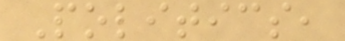Politics,
